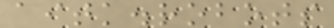aitk.robots
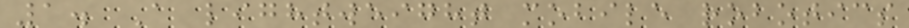1. A lightweight mobile robotics
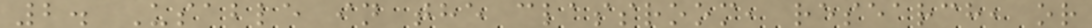2. Usable in the classroom, research, or
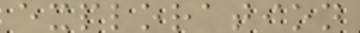exploration
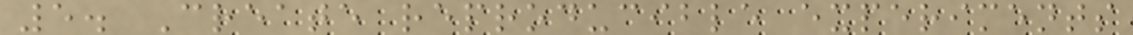5. Create reproducible experiments
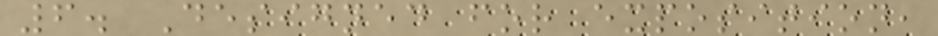6. Designed for exposition,
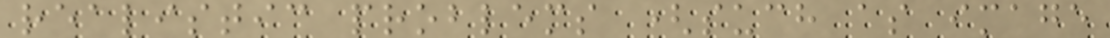realistic problems (such as image
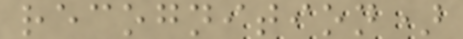recognition)
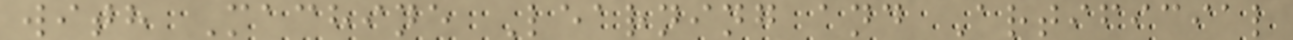with Machine Learning and Artificial
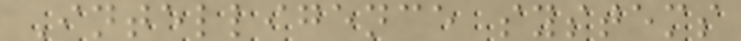Intelligence systems
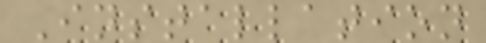Installation
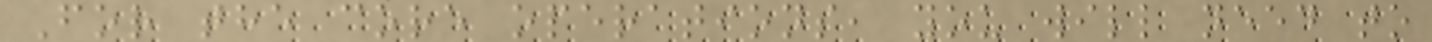For the core operations, you will need to
